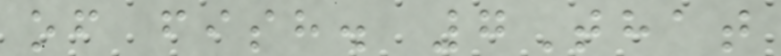of fish. 7That
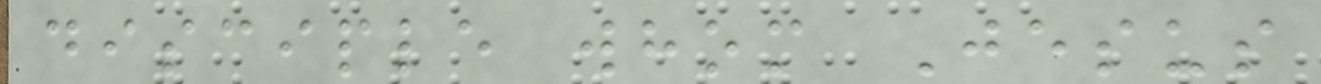disciple whom Jesus
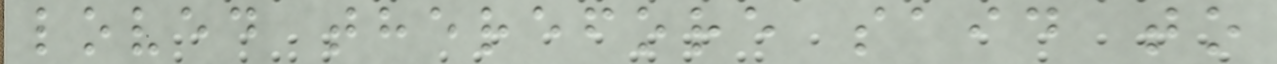loved therefore said to
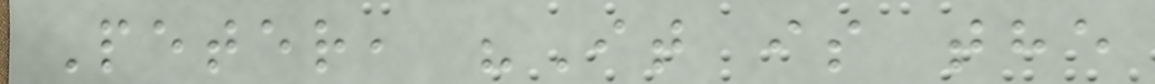Peter, "It is the
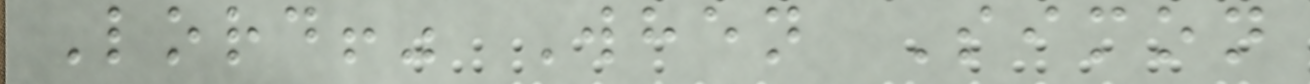Lord!" When Simon
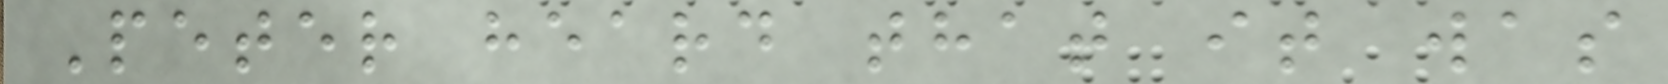Peter heard that it was
